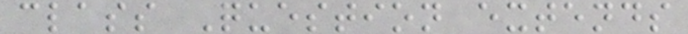class Question extends
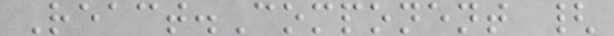React.Component {
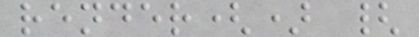render() {
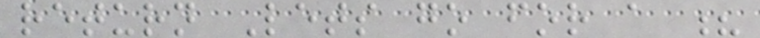return Lets go for a ?
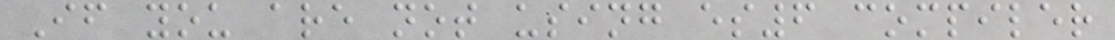If you are not using es6 compiler
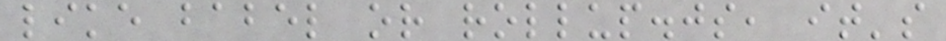like babel or rollup.js, it's
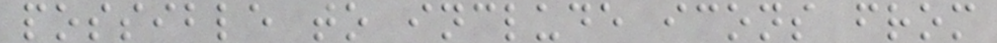possible to include icons from
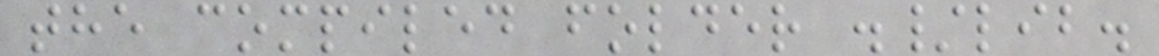the compiled folder ./lib.
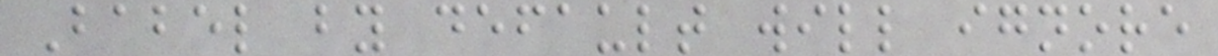Babel by default will ignore
